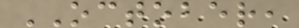OCTOBER,
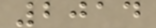2014
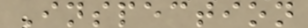Inspection
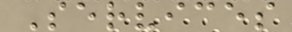Services
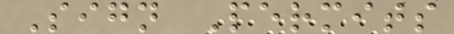Sign Permits
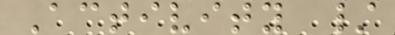Activity /
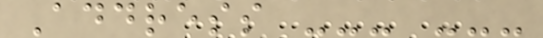Address --- ---
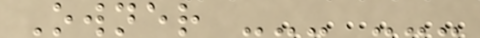Owner --- ---
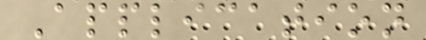Application
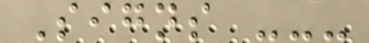Signs ---
